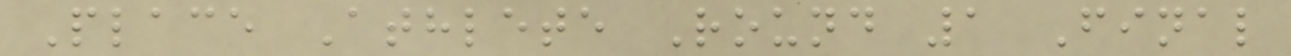Place Athlete Round 1 Final
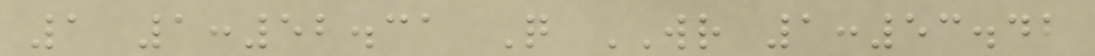1 1:52.31 Q WR 1:53.42
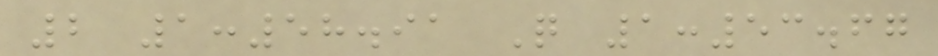2 1:58.91 Q 1:53.67
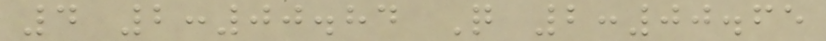4 2:00.84 Q 2:00.65
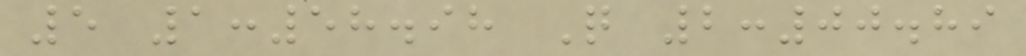5 1:58.98 Q 2:00.89
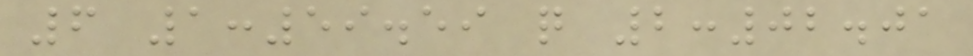6 1:59.59 q 2:02.01
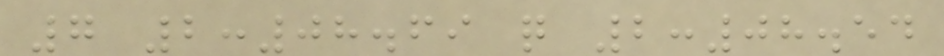7 2:08.69 q 2:08.54
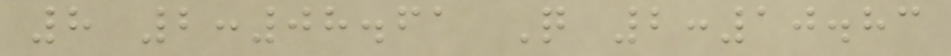8 2:08.61 Q 2:10.83
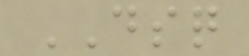DSQ
